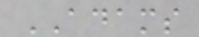ADAMS
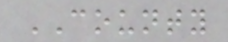COUNTY
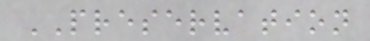PRESERVATION
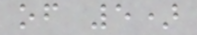of 5)
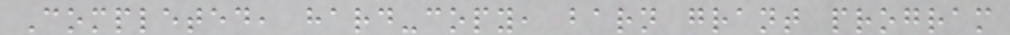Completed, hard-copy, barn grant program
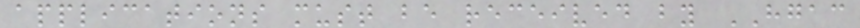applications must be received by HGAC
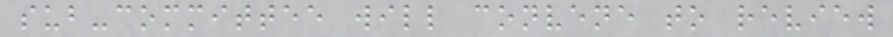sub-committee will convene to review
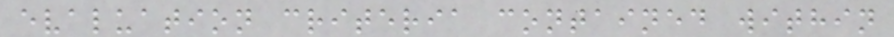evaluation criteria contained within
